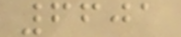6601
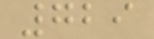729
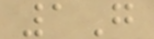1G
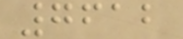7612
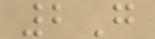2G
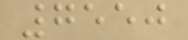7550
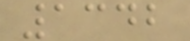1342
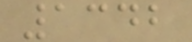1342
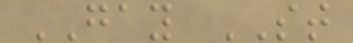GAY ST
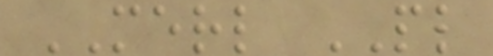MERL PL
